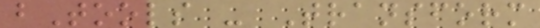bTools - Transform
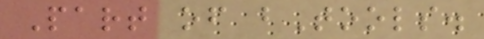Part of bTools.
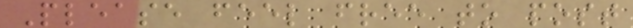Please feel free to post
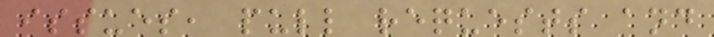issues, pull requests and
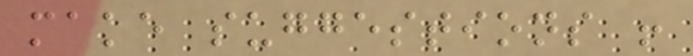make suggestions !
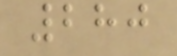280
